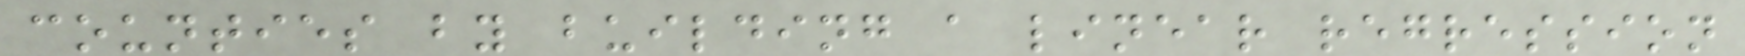counties by building a linear regression
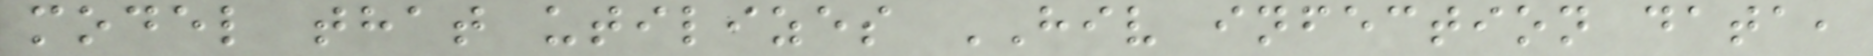model that utilizes HIV infection data,
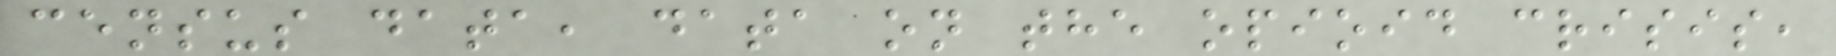census data, data on the opioid crisis,
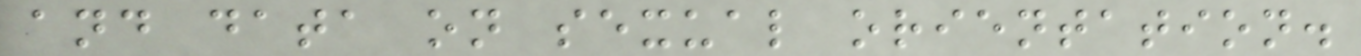and data on sexual orientation.
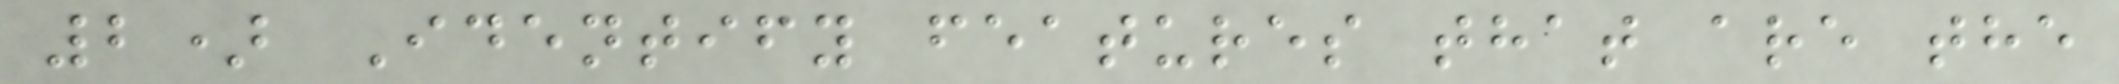2) Identify features that are the
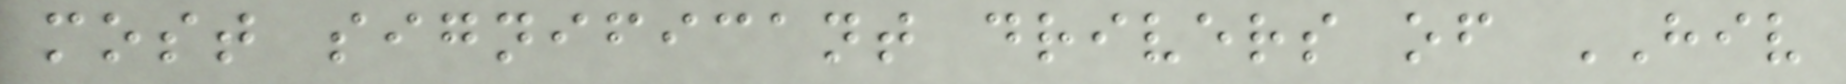most significant drivers of HIV
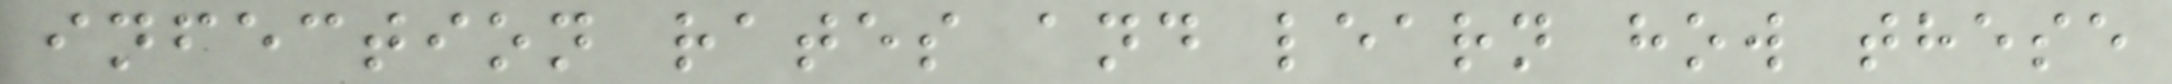infection rates and learn how these
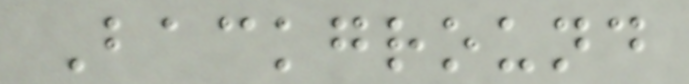Background
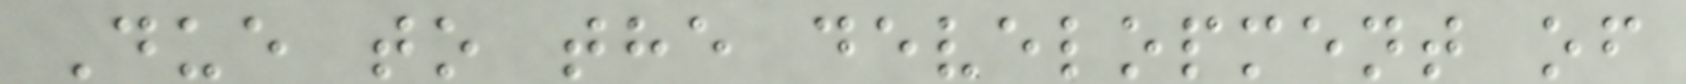Due to the development of
